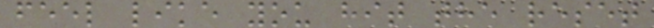feel like you hit the reset
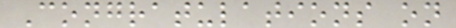Congratulations on
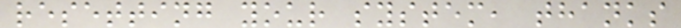resetting your system, thanks
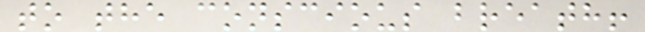to the conscious breath!
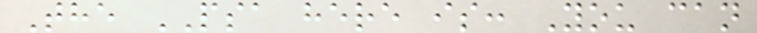The PSA here is: You can
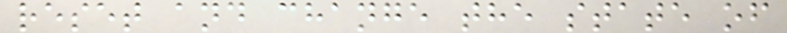reset and change the state of
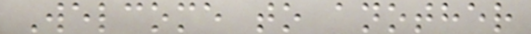Welcome to another
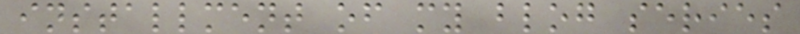installment of my blog series
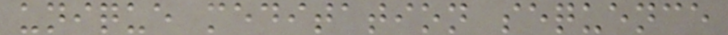unique meditation sequence
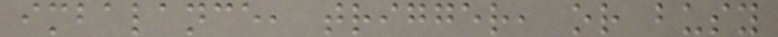imbalance, trigger, or busy
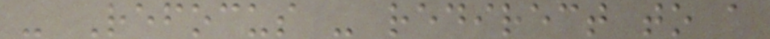- Refocus - redirect to a
